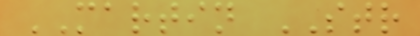MARTIN STR
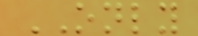ONLY
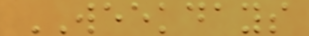WEEKDAYS
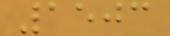1503
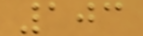103
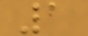1
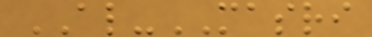AL-MASRI
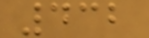432
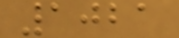1021
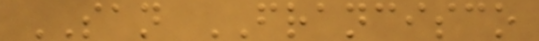SAN FRANCISCO
